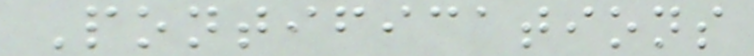Pontifications
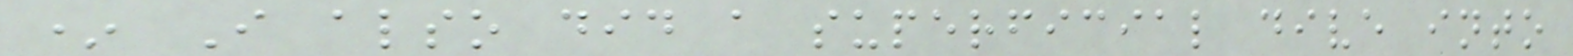* I also did a superficial dive into
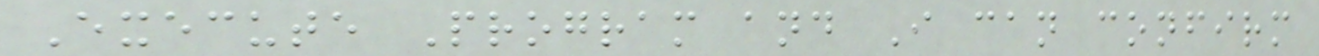Execute Program and I can confirm
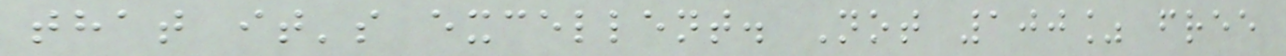that it's excellent. Not 100% free
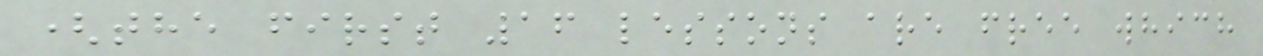(the first 16 lessons are free which
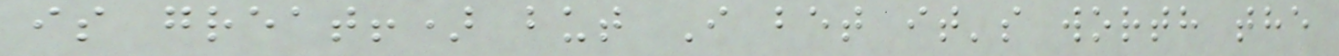is great!) but I bet it's worth the
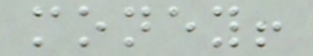money!
